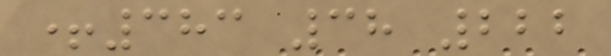+383 38 222
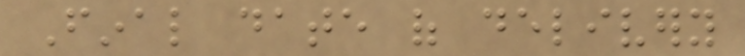Final date of delivery
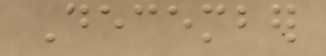December
